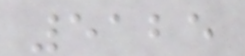5125
